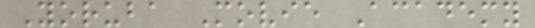Yoruba Movie Academy
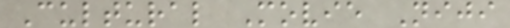Cultural Movie Niji
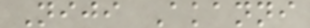Niji Akanni
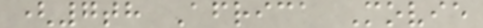(7th Africa Movie
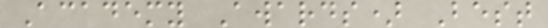Academy Awards) Best
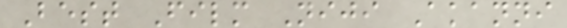Best Film Niji Akanni
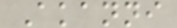Akanni
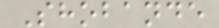Shobande
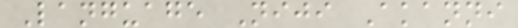Language Niji Akanni
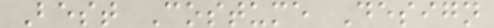Best Costume Design
